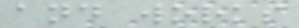and works
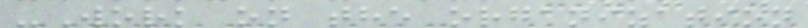-Work on the organization
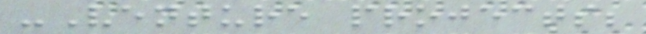-Venture projects;
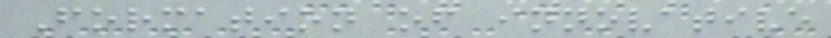Formation of innovative
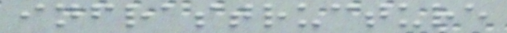infrastructure
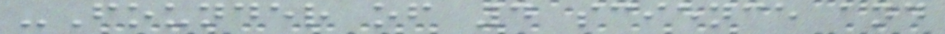-Founder of 4 science and
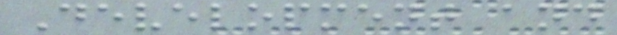Development and
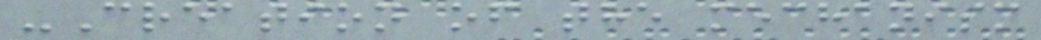-Creation of the mechanism
